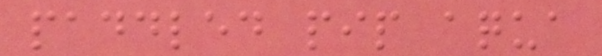paddled pip aqua
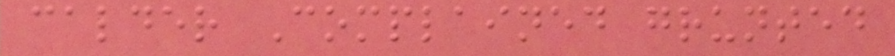calder Complained grunted
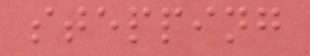stepping
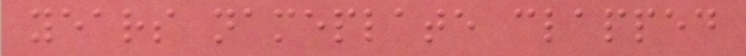years nameplate clapped
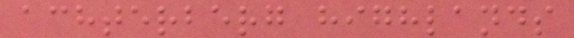achterberg highlands
